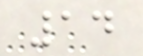14
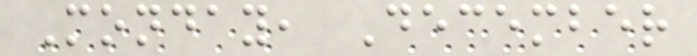Monday, December
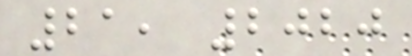21, 2020
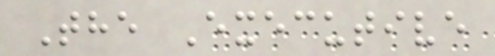The Executive
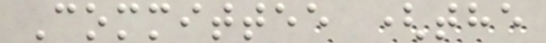Committee (the
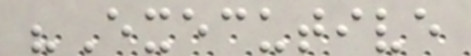"Executive
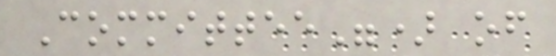Committee") of
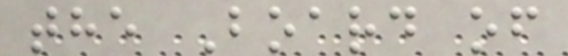the Board of
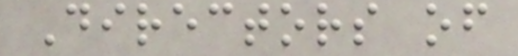Directors of
